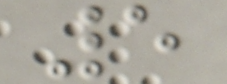5
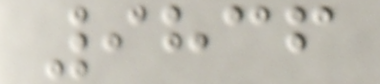9836
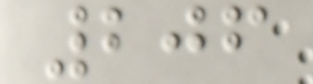206
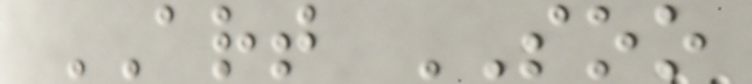ART SOO
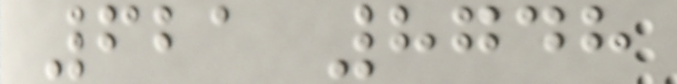621 8748
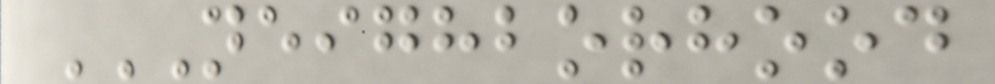NEIGHBORHOOD
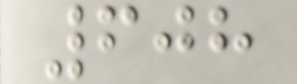608
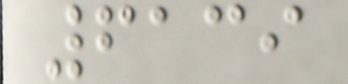6139
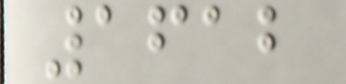1612
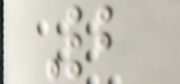2
